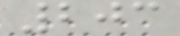203
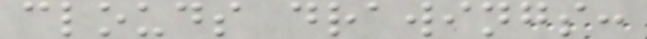clouds drawings:
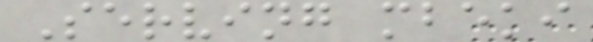Serving mbeki
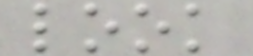look
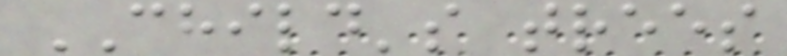CHILD's trees
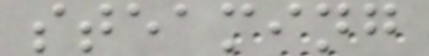steaming
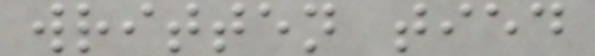written tied
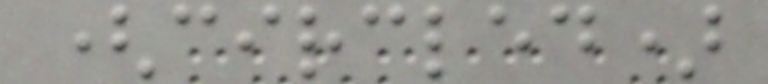(circled)
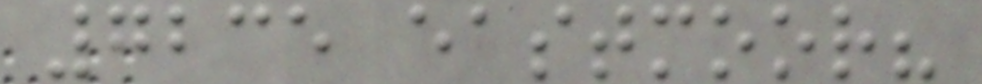7235 eastmoor?
